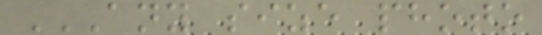ANY SIZE PHOTO
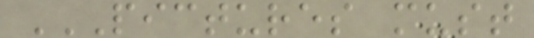PICTURES MUST
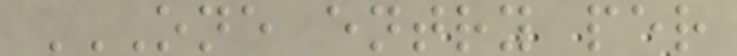ONE ENTRY PER
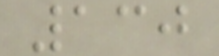130
